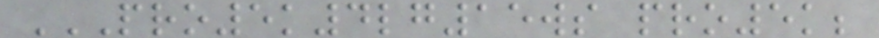PRO5K4LG15WS PRO5K;
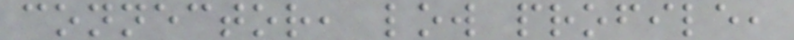connector, low profile,
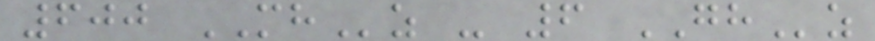600 MHz - 6 GHz
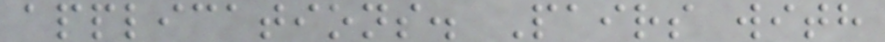applications. Pairs with
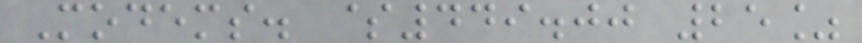Modems. $449.00 25%
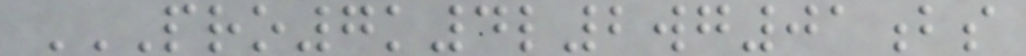PRO7K4L2WG01BS
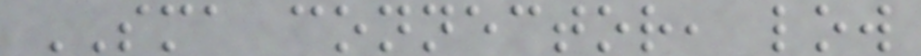SMA connector, low
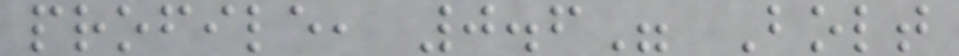profile, 0.6" Bolt
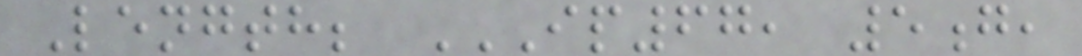Length; IP67, 5G,
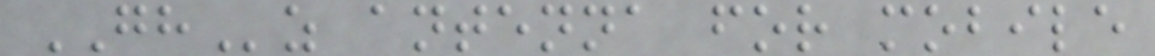GHz antenna for mobile
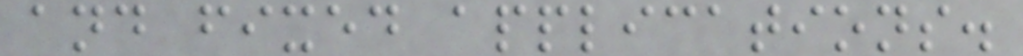and fixed applications.
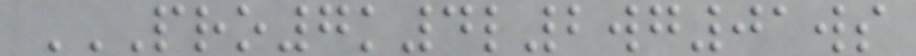PRO7K4L2WG01WS
